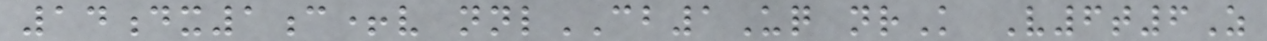14dx1c+v nnlCB1Uq nrK V6t6Z
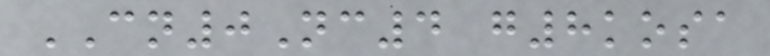CN0Nc4 g8kosa
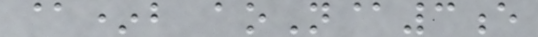@*b aoN@3e
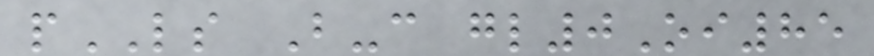pLS B-c gl0Oi85
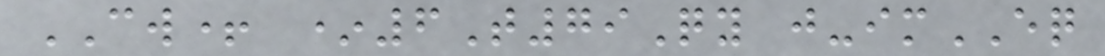CW+ *6T79Qy j-imEQ
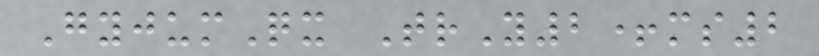GyjumQx TrY2+ms2
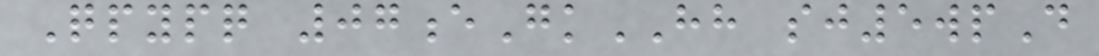Qpypq 07eGkHH sj5wpD
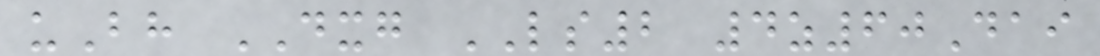uBh DXG LS2 4z60Dai
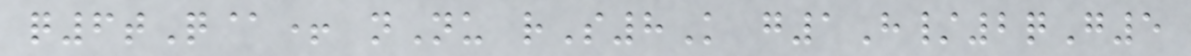q6tQ@+ nNu rS8K g1H/2qG5
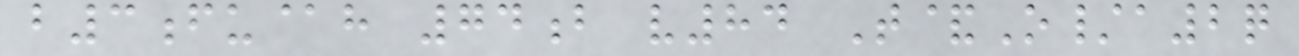b3fu@h 74b v84 T&O/a2q
